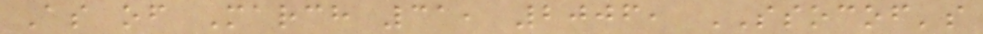As of March 31, 2006, SSOCOF's
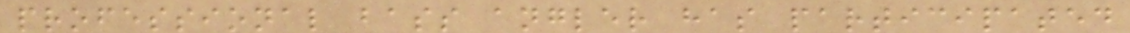professional bass angler has participated
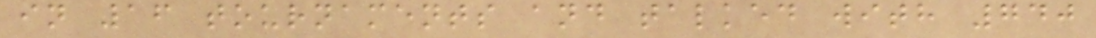in 16 tournaments and talked with 740
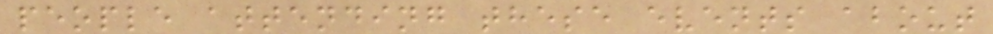people attending these events about
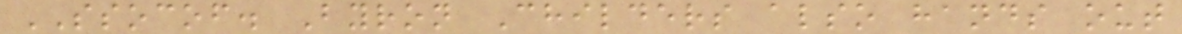SSOCOF. Byron Childers also hands out
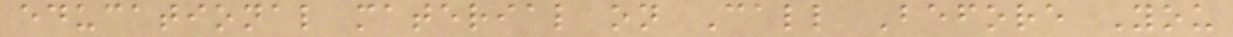educational material on Call Before You
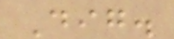Dig.
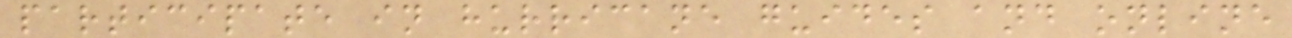participate in hurricane guides and online
